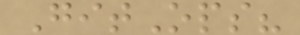GitOps?
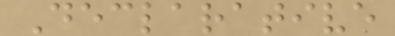Declarative
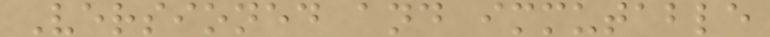Versioned and immutable
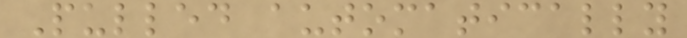Pulled automatically
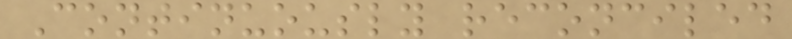Continuously reconciled
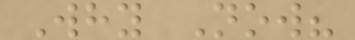Why Now?
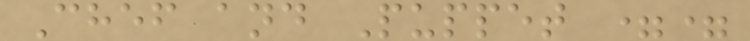Chef and Puppet ==
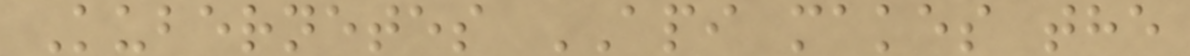Kubernetes API makes the
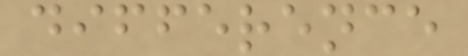difference
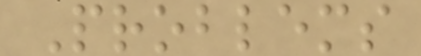Problems
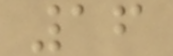16
